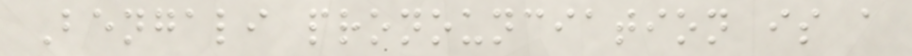Bengali pronounciation is a
